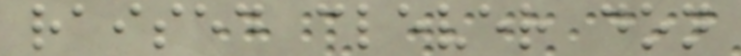raised clever don
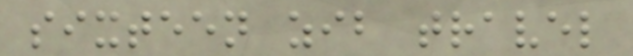sixteen zib travel
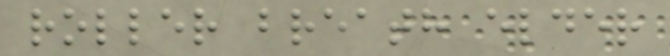roller breath elder
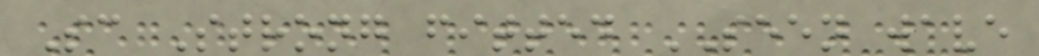Sc Strong fitted SEEN wave
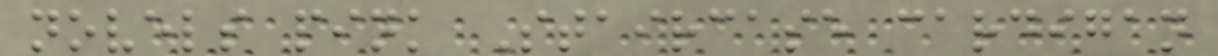novels pink Staircase cardigan
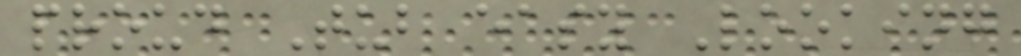proud Tub easy Looking
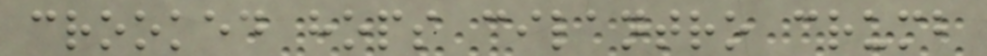crooked hops cilantro crumb
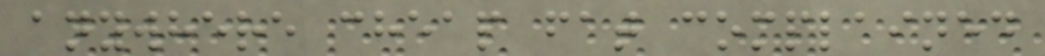anywhere cheap fat complained
